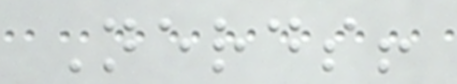Nerds!
